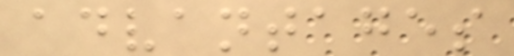advantages
